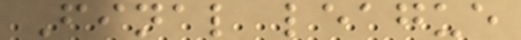Final league
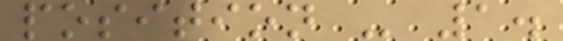position - 1.
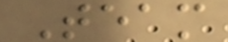Team
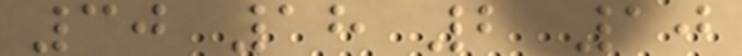30 18 2 10
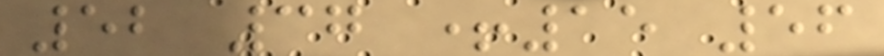52 37 +15 56
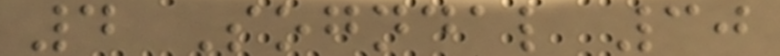4 Sogndal 30
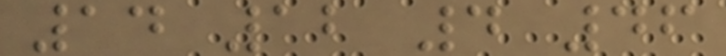14 12 4 46
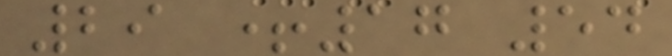29 +17 54
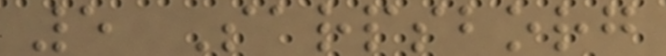5 Sarpsborg
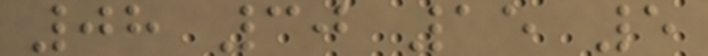08 30 15 5
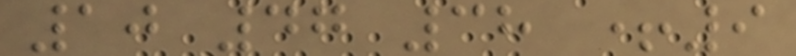10 47 38 +9
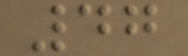47
